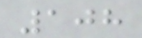108
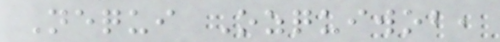Nequi Ozquiwob,
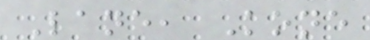Lane, Kone
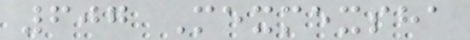607 Mexmexsha
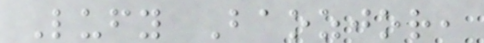Lufy Baozjor,
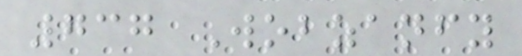737 Wobzanfy
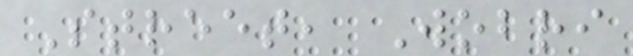Street, Wobri
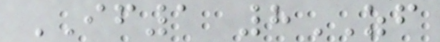IF1 8ZF
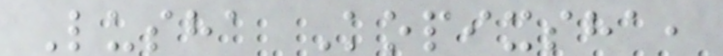Lusha Kopixsha,
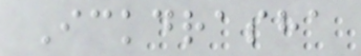Ickdrasha
